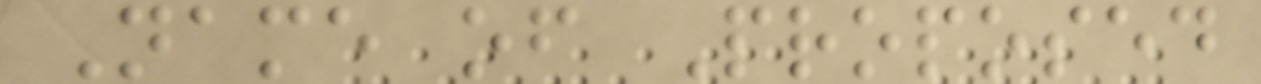Name of Proposed
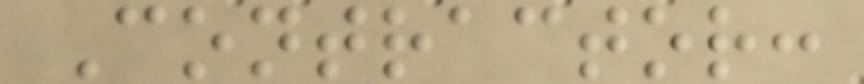Contractor:
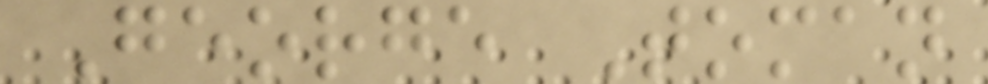George Toman
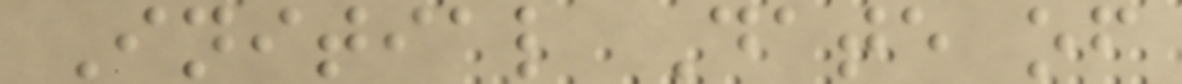Initial Date of
